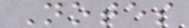Notes
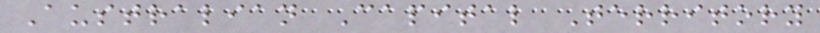Australian Capital Territory
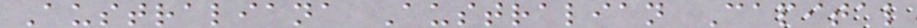Australiana Australian Capital
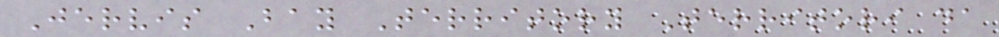Jervis Bay Territory Territori da
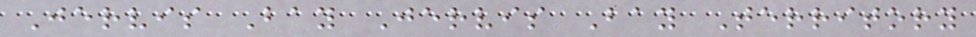Jervis Bay Jervis Bay Territory
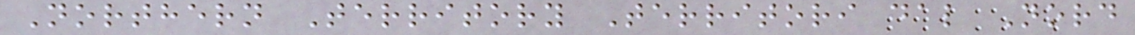Northern Territory Territori dal Nord
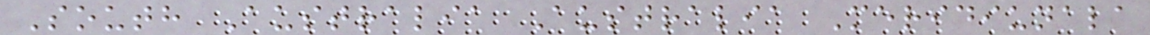South Australia Australia Meridiunala
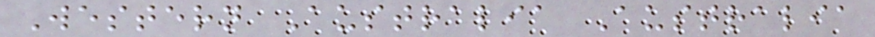Western Australia Australia
